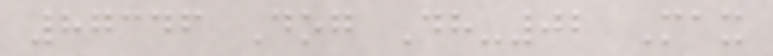87346 Dog Dh-02 Max
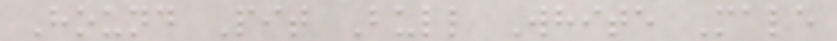Hound Pit Bull White Male
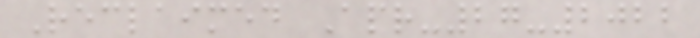Reclaimed Apr-27-2022
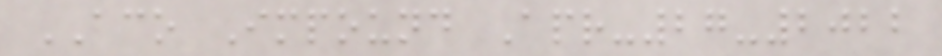ACO Impound Apr-27-2022
